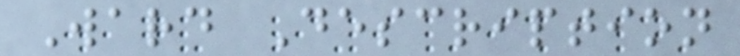Ward Description
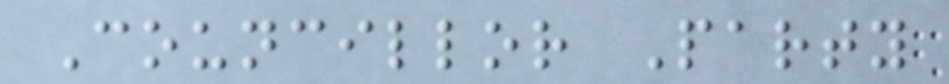Councillor Party
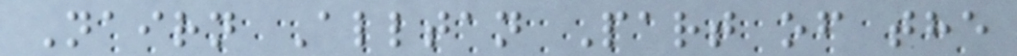Nairn Alltan Part of the
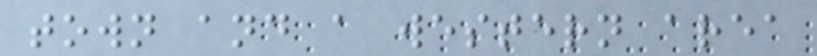town and a western area
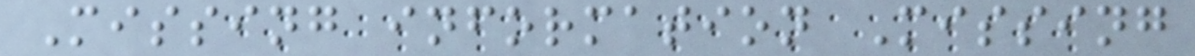Missing information Missing
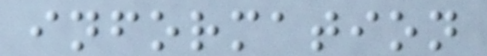information
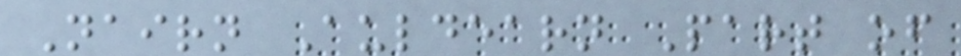Nairn Auldearn Part of
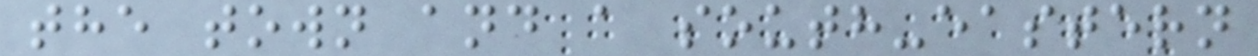the town and a south-eastern
